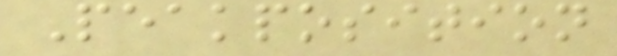Peakposition
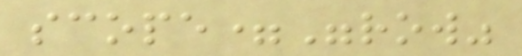scope="row"
